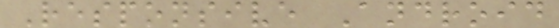Responsive Android
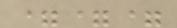===
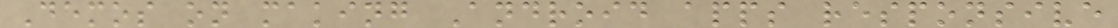Demos on making Android apps responsive
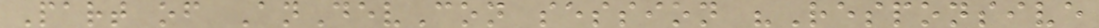Part of AnDevCon session "Responsive
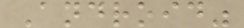Android"
